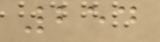254
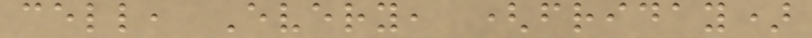cell, Every, (friday)
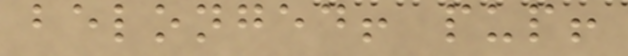belonged! pup!
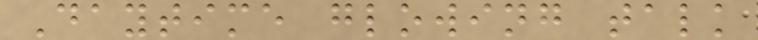Daytime glowing talk
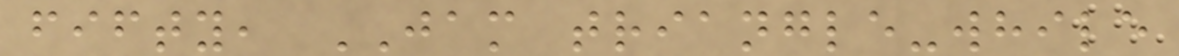fifty, JAM triangle-while
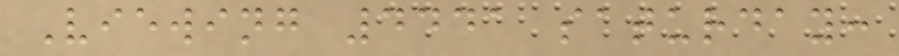Viewing 4441 saturday:
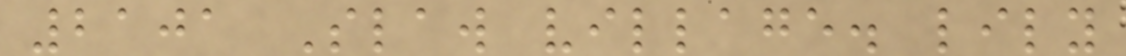2101 Slaw village. lily
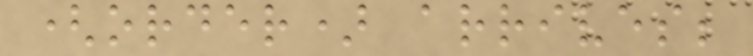(order) arrives;
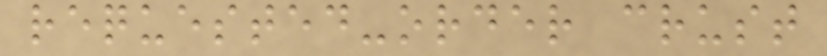requested-order crust
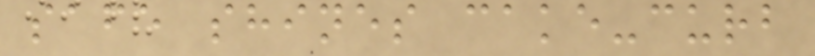safe shines cake-curb
